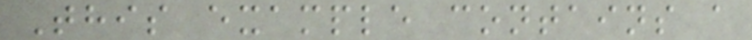This example contains a
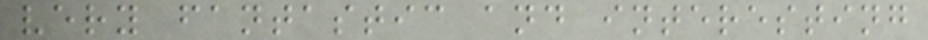very fantastic and interesting
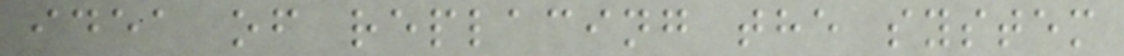idea of replacing the system
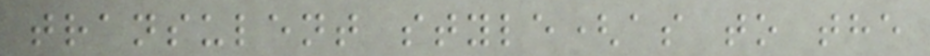transulent style(as to the
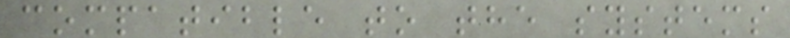compatible to the systems
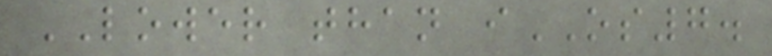LOWER than iOS7.
